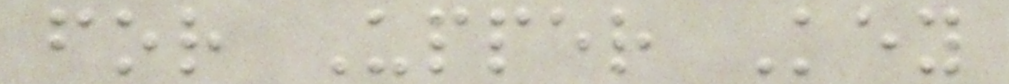for Upper Key
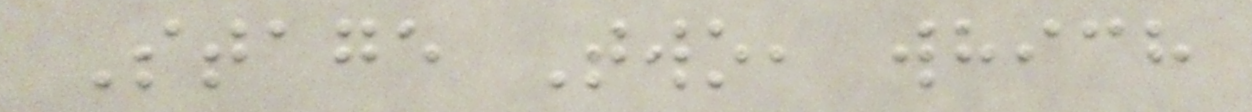Stage Two, which
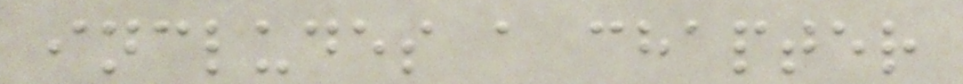includes a chapter
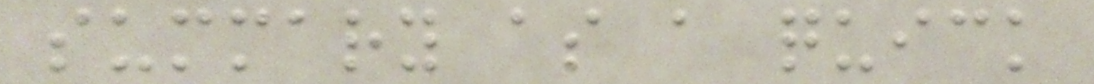summary as a quick
